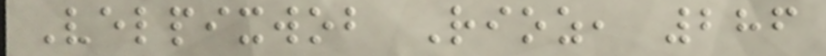Velpixwob Rioz, 286
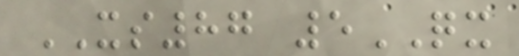XS87 5QX
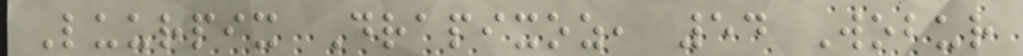Luurpix Drapixoz, 54 Wobur
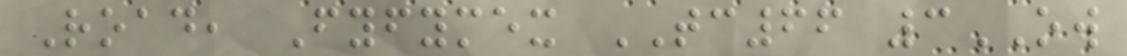Road, Fyfymex TC66 3OW
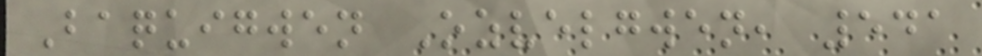Baquigwen Ozvelgwen, 541
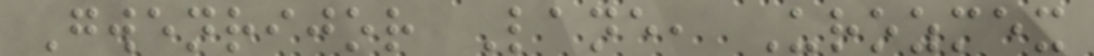Gwenrijor Lane, Urozmex
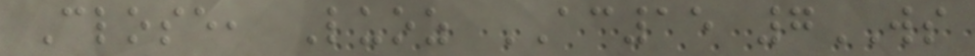Close, Luoz AC15 7WS
